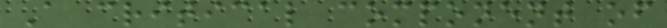A critical component of
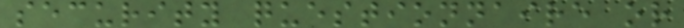security questionnaire or
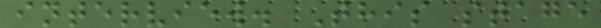interview. This stage
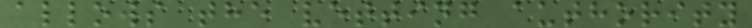allows the vetting authority
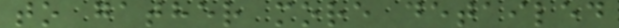to gather more detailed
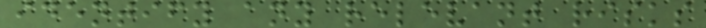identify any relevant risks
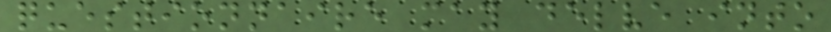questionnaire may delve into
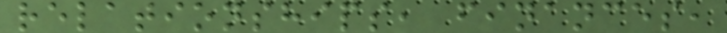relationships, finances,
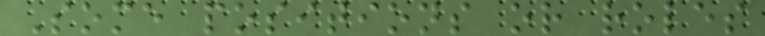Some positions or roles
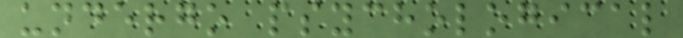undergo psychological
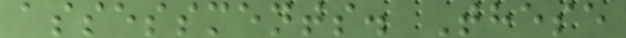assessments. These
